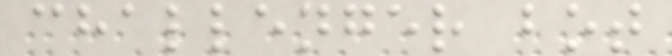challenger bot
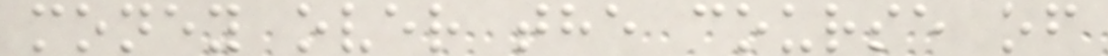money over the course of
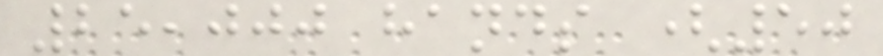25,000 hands (50
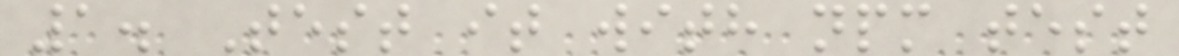1. Test it with npm test
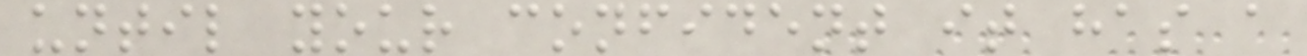until your confident it has a
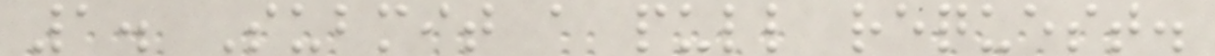1. Submit a pull request.
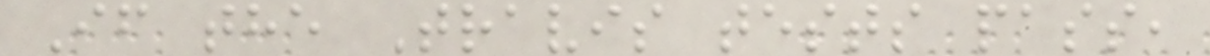If the Travis tests pass,
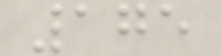175
